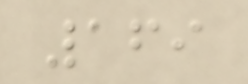169
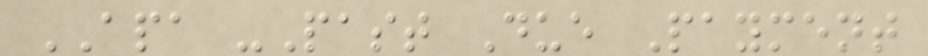APA -Past Due Payment
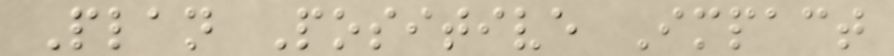Plan Positive Impact
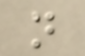n
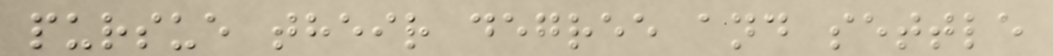pursue their degree and settle
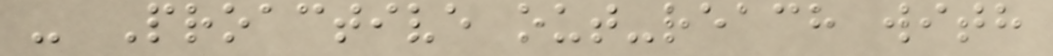- Proactive out-reach with
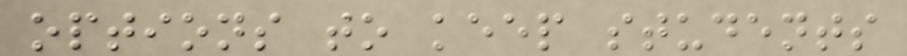options to keep students
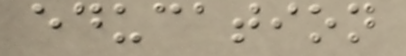education
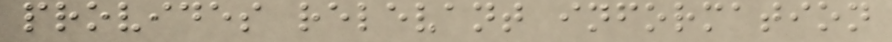provides relevant information
